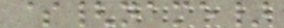${name}
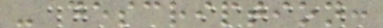- description:
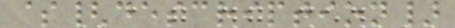${description}
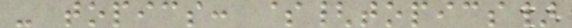- topics: ${topics}
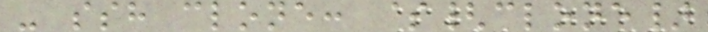- ssh clone: ${clone}
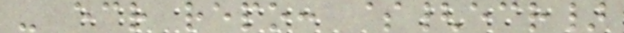- ecr repo: ${ecr}
